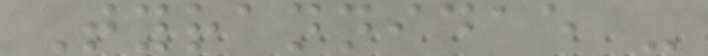Tyrannidae -
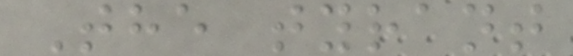The tyrant
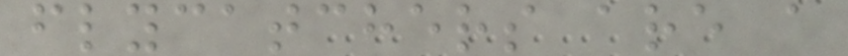flycatchers are a
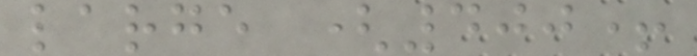large (400+
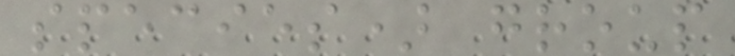species) group
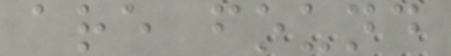are found
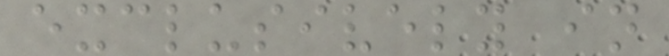exclusively in
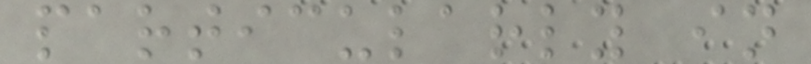particularly in
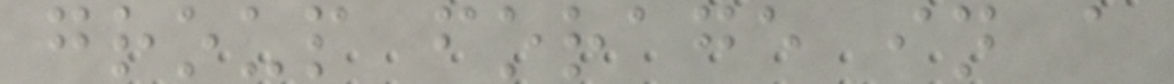group forage in a
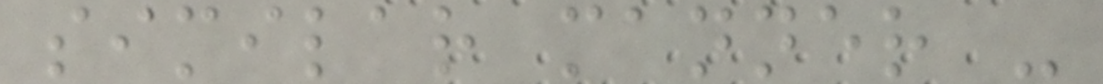similar manner -
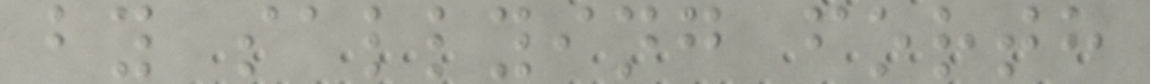by sallying forth
